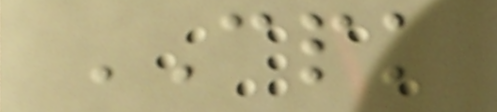CPK
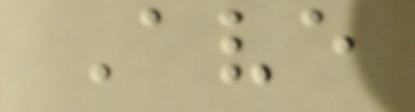Ave
